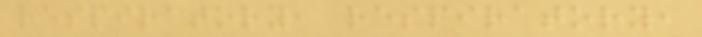respiratory, respiratory,
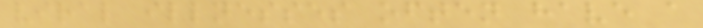viral illnesses often have a
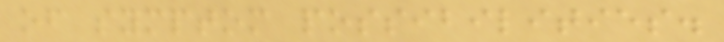of symptom possibilities.
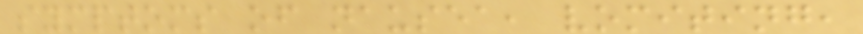symptoms of nausea, vomiting,
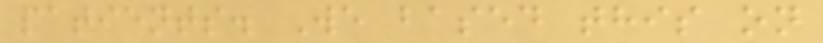patients. We based this on
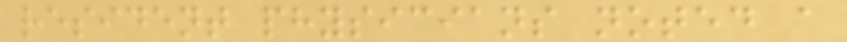resident physicians noted a
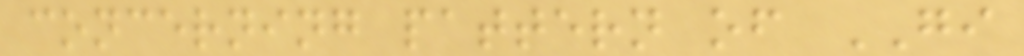concerning pattern of GI
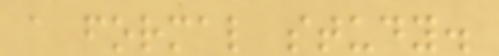a formal study.
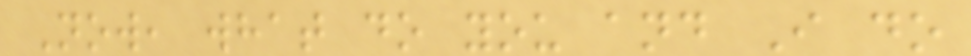Now, what do you and I do
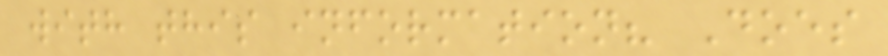with this information? Does
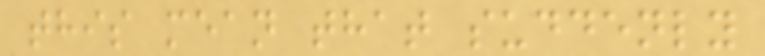this mean that suddenly
